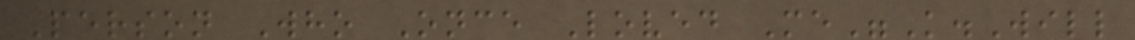Person Who Once Loved Me"K.Will
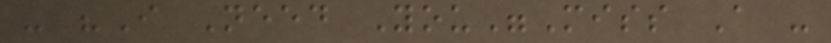- "I Need You"Miss A -
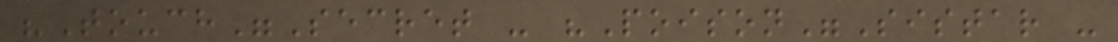"Touch"Secret - "Poison"Sistar -
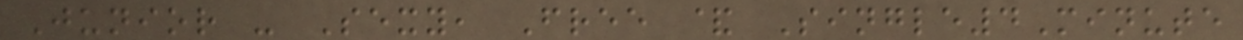Junior - Sexy, Free & Single4Minute
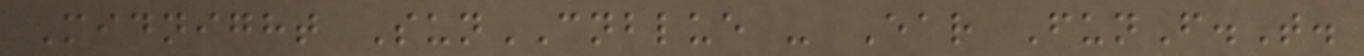Midnight SunCNBLUE - Ear FunF.T.
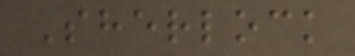Sherlock
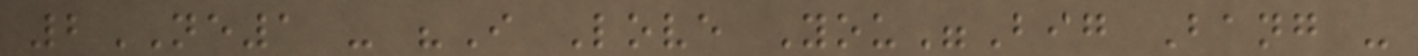2NE1 - "I Love You"Big Bang -
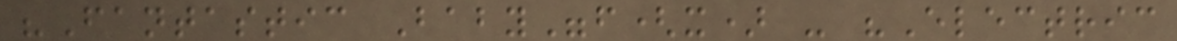"Fantastic Baby"f(x) - "Electric
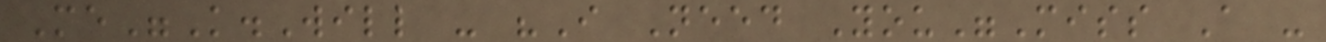Me"K.Will - "I Need You"Miss A -
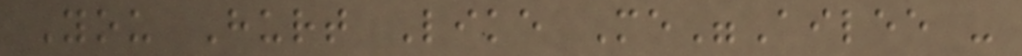You Hurt Like Me"Ailee -
